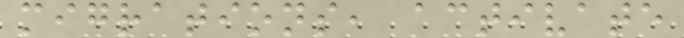migrations, activate
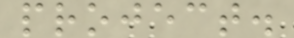project.
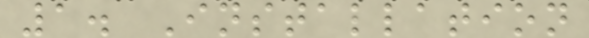1. Installation
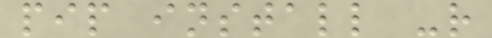pip install -r
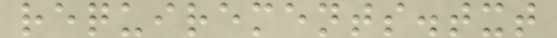requirements.txt
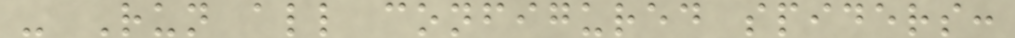- Run all configured spiders:
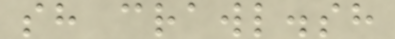sh crawl.sh
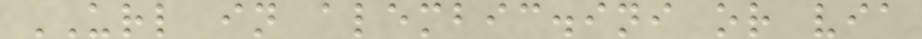URL in alembic.ini or via
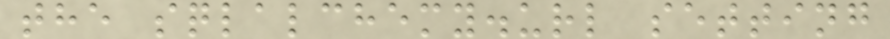the sqlalchemy.url setting
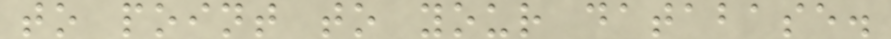to point to your database.
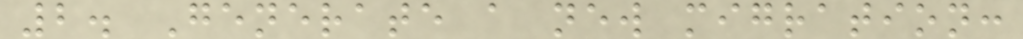2. Generate a new migration:
